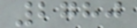2780
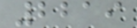2219
